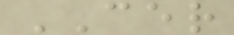CER
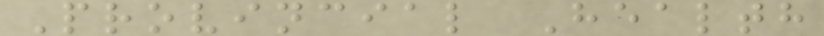Provincial Health
